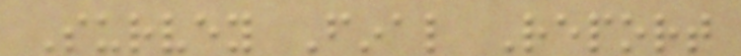Survey Final Report
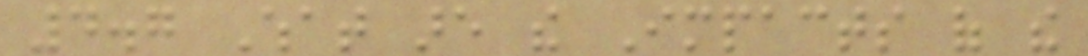4.7 What are the Impacts of the
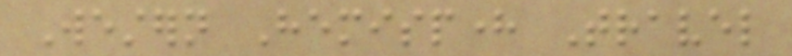Western Hemisphere Travel
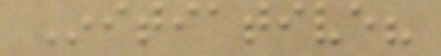Initiative?
